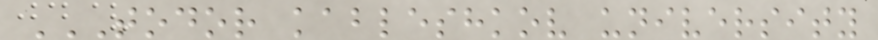TODOR KABLESHKOV UNIVERSITY
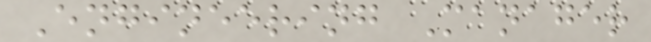Engineering Manager
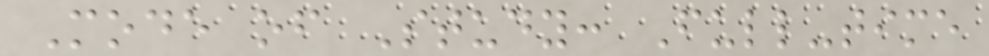Mode of Study: Full-time
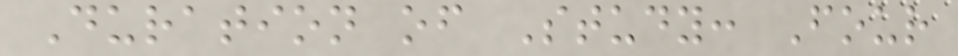Duration of Study: Four
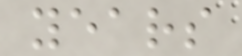years
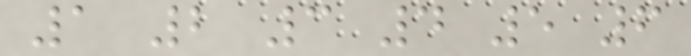1 2 3 4 5 6
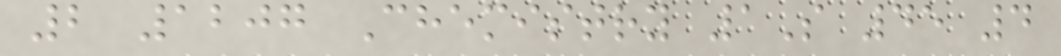2 1207 Chemistry 1S 45 4
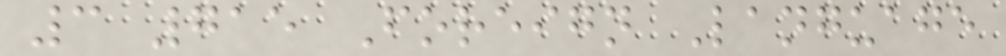3 715 Foreign Language
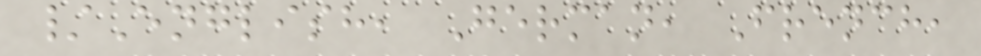/English, German, French,
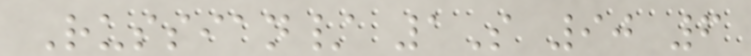Russian/ 1S 90 6
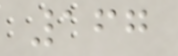167
